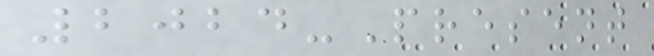2024-Present
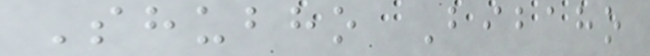Shubho Bibaho
